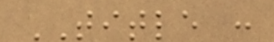TITLE :
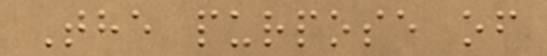The purpose of
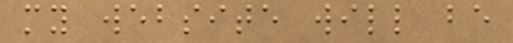my website will be
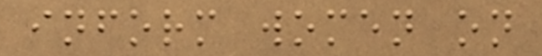inform women on
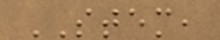STEM,
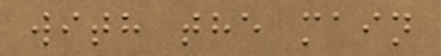with the main
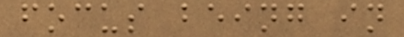focus being in
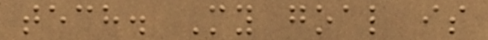tech. My goal is
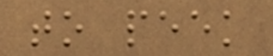to peek
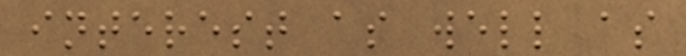interest as well as
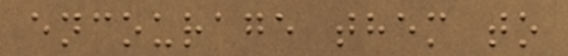encourage them to
